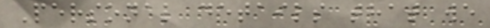Personal details that we
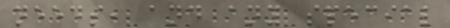needs, and any special
